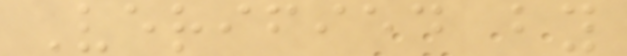Verified by
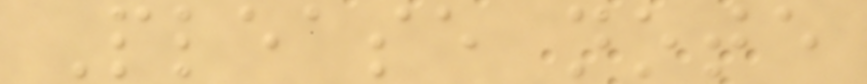Please note
